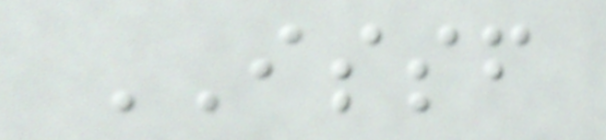ISSF
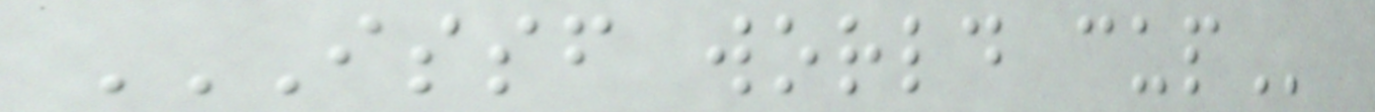ISSF WORLD CUP
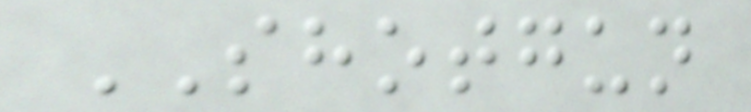SHOTGUN
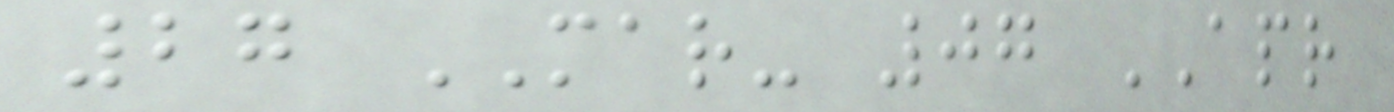27 MAR- 07 APR
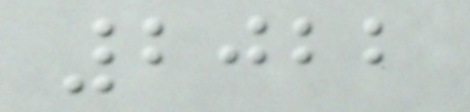2022
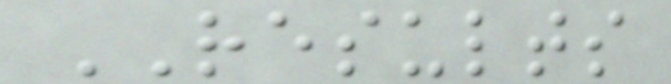RESULTS
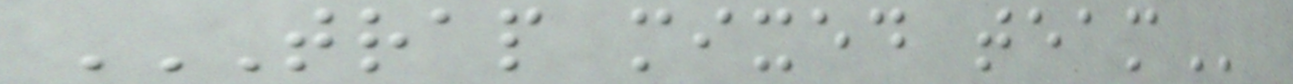TRAP MIXED TEAM
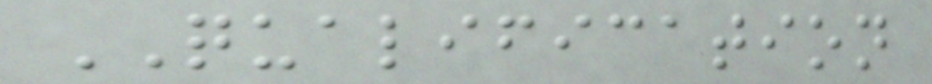QUALIFICATION
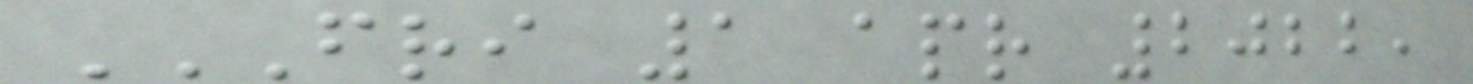FRI 1 APR 2022,
